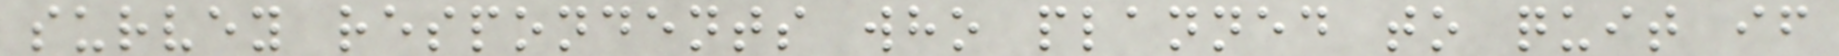survey respondents who planned to quit if
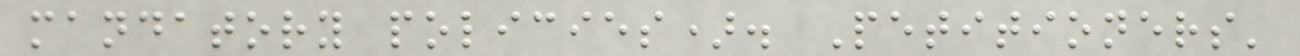mandatory policies). Petitioners'
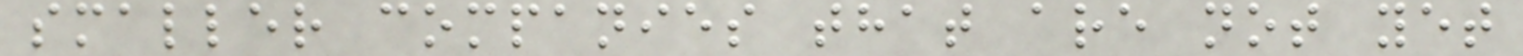smaller companies that are not yet
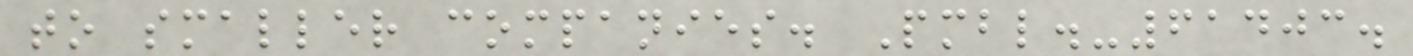to smaller companies. Pmbl.-61403.
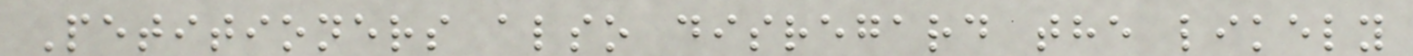Petitioners also disregard the likely
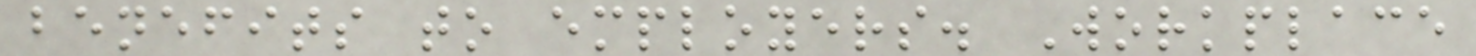benefits to employers. Workplace
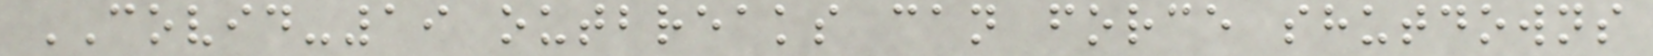COVID-19 outbreaks can force shutdowns
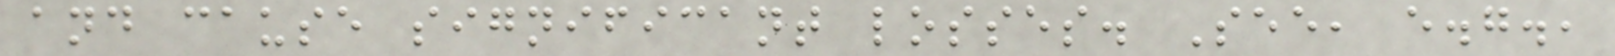and cause significant losses. See, e.g.,
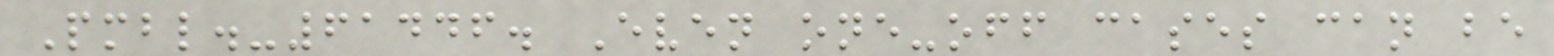Pmbl.-61446. Even one-off cases can be
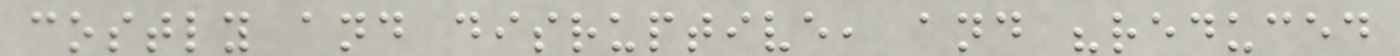costly and disruptive, and "reduced
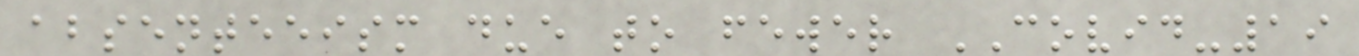absenteeism due to fewer COVID-19
